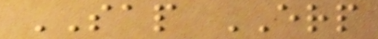SAP ERP
